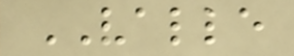VALLE
